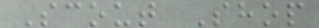Scout Shop
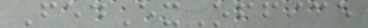FedExOffice
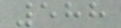588
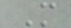M
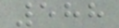588
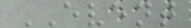EVENT
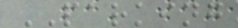PARKING
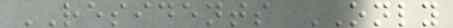RESIDENTS ONLY
